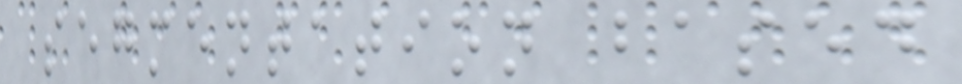segmentation based
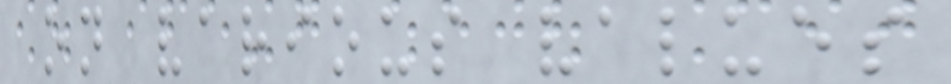on various values
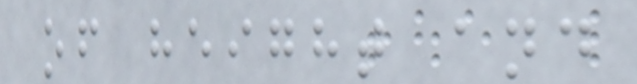of height and
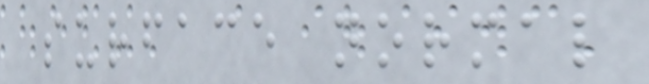surface normal
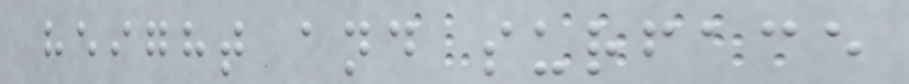height and surface
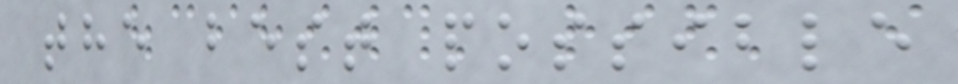the best possible
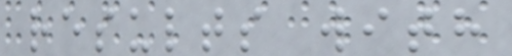results with
